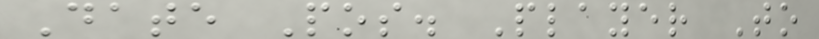Date Pos. Player To
